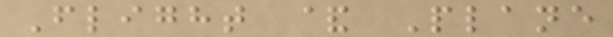Flight & Plane
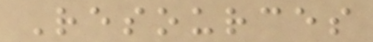Resources
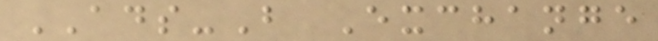ADS-B Exchange
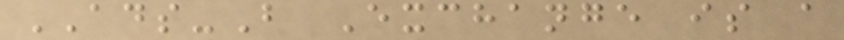ADS-B Exchange is a
